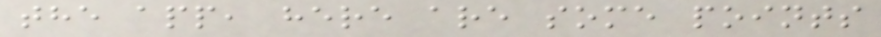the app, here are some points
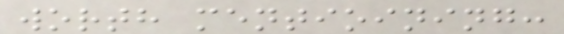worth mentioining:
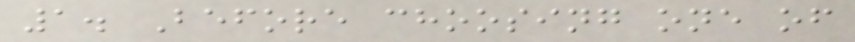1. Before choosing one of
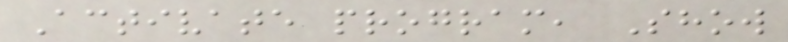Activate program, Show
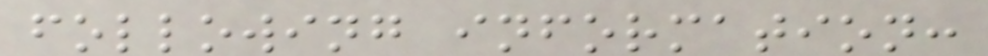following information:
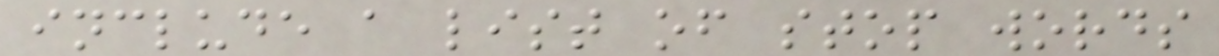include a list of stop words
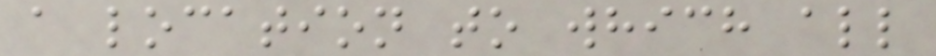a location to which all
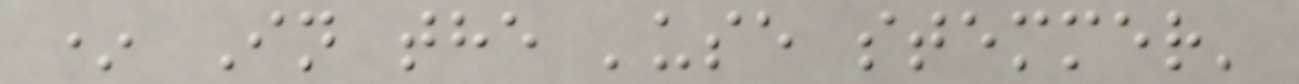* In the 'use stemmer'
